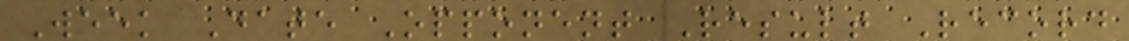Week Date Opponent Result Record
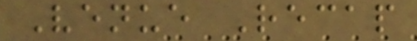Venue Recap
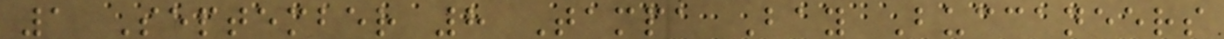1 September 8 Tampa Bay Buccaneers
